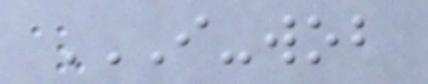I-WOB
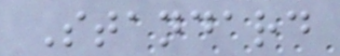Standard
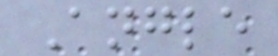Angle
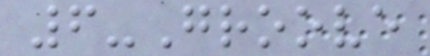6-Groove
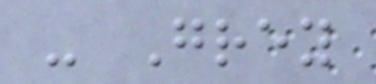- Grey
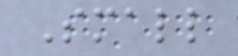Small
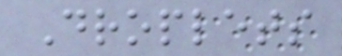Droplets
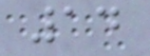14
